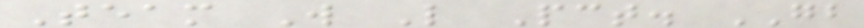Team W L Pct. GB
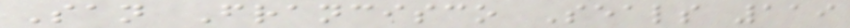San Francisco Seals 119
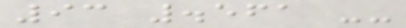93 .561 --
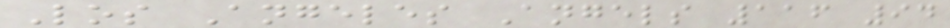Los Angeles Angels 116 94
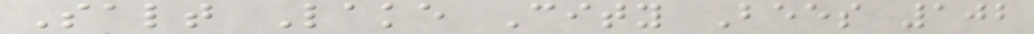Salt Lake City Bees 102
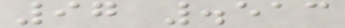97 .513
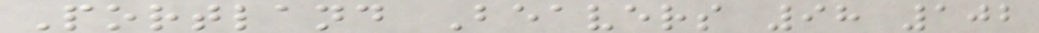Portland Beavers 98 102
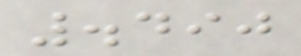.490
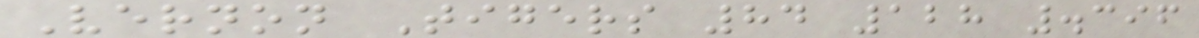Vernon Tigers 84 128 .396
